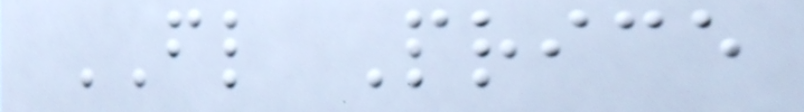FL Price
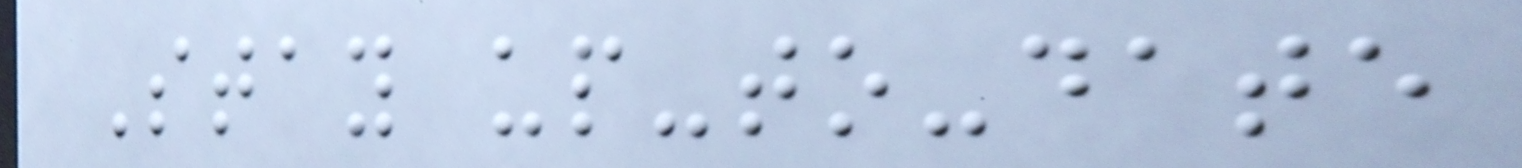Stay up-to-date
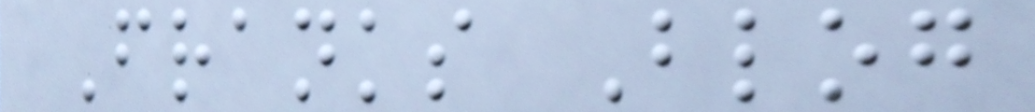Franks Blog
